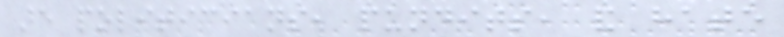are politicians, pundits, and hate
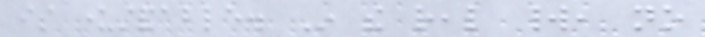is understandable. In the real world, no
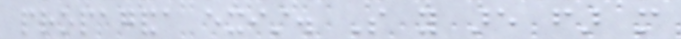propaganda exist. So you are far more
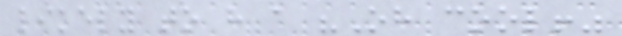likely to have a "Oh cool!"
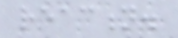reaction.
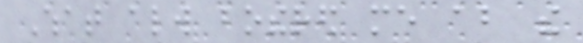What always bothered me about the
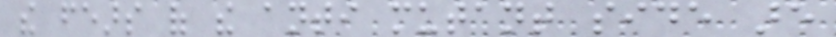the fears of the anti mutant side are
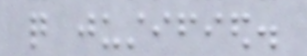quite justified.
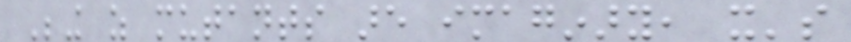Being as mutants are imaginary, it's
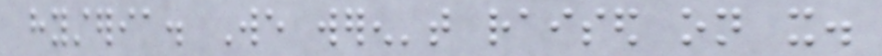hysteria. We weren't raised on it.
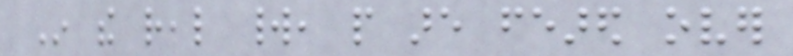In the real world, people are feared over
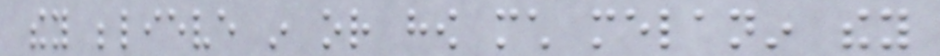they believe in or how much melanin they
